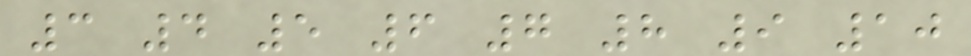3 4 5 6 7 8 9 10
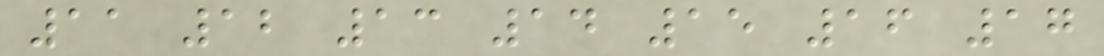11 12 13 14 15 16 17
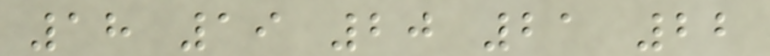18 19 20 21 22
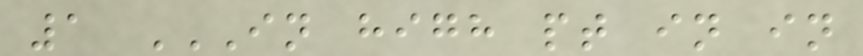1 IN HIGH PT IN IN
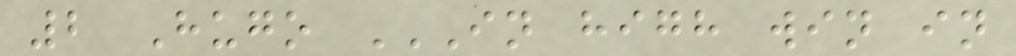2 Hugo IN HIGH WIN IN
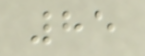85
